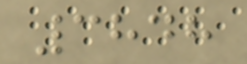3848
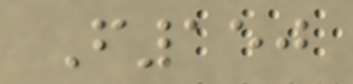F150
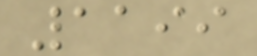1199
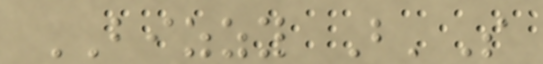BIZZY B'S
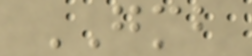GMB
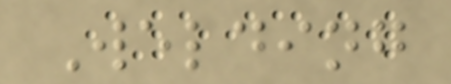Welding
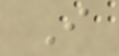I
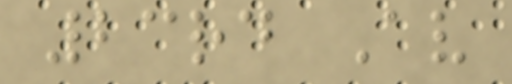23rd Av
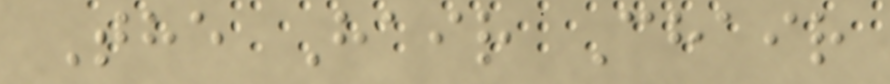The Hair Chair
